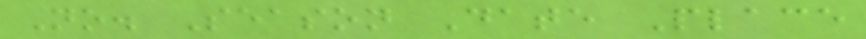No. Season Date Place
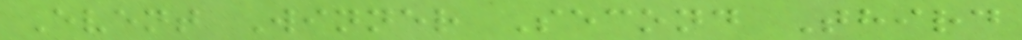Event Winner Second Third
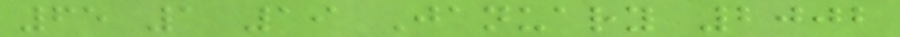65 1 19 January 2002
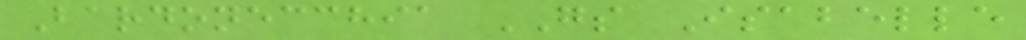Bardonecchia GS Isabelle
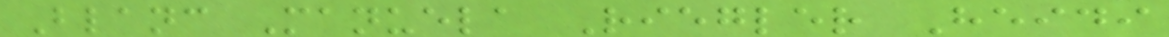Blanc Manuela Riegler Heidi
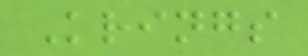Krings
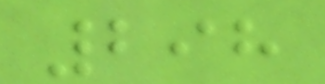298
